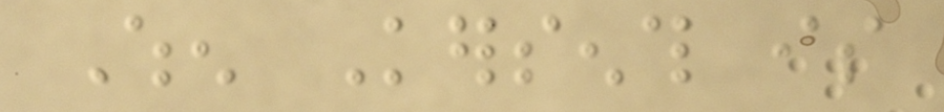When Kersenth is
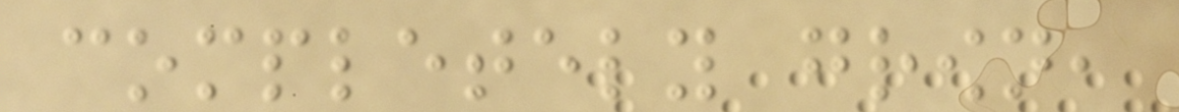completely grown,
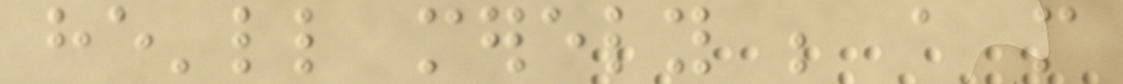he'll merely be a more
